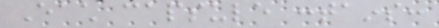Each capsule contains:
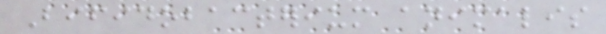Bifidobacterium animalis
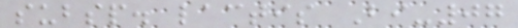subsp. lactis Bi-07
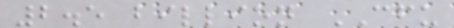2.5 billion CFU
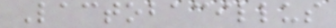Lactobacillus
